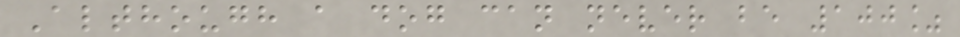Although a dog can never be 100%
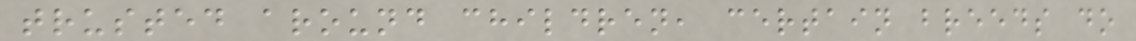trusted around children, certain breeds do
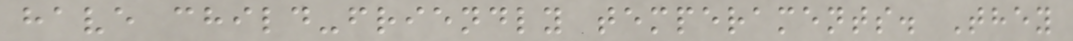have child-friendly temperaments. They
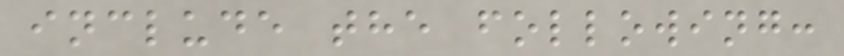include the following:
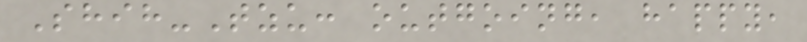Shih-Tzu: outgoing, happy,
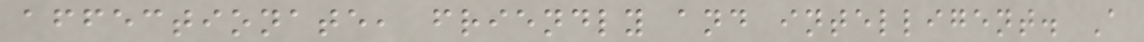affectionate, friendly and intelligent. A
